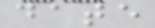date
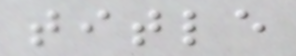title
